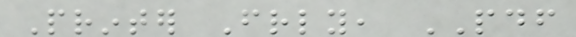Printer Friendly, PDF
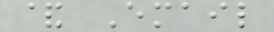& Email
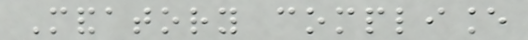Mandatory compliance
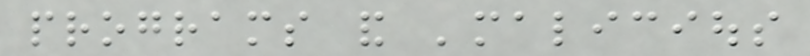programs and 'malicious
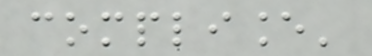compliance'
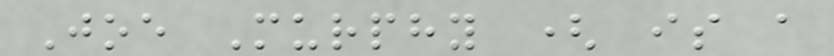Joe Murphy ( is a
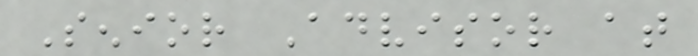Senior Advisor at
